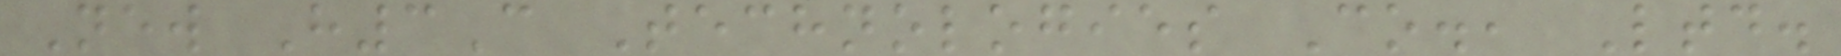New H3C Technologies Co., Ltd.
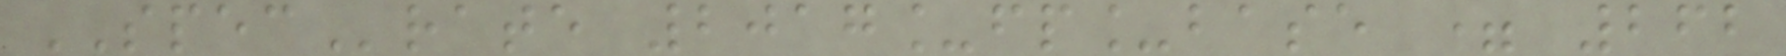SPECrate 2017_fp_base = 262
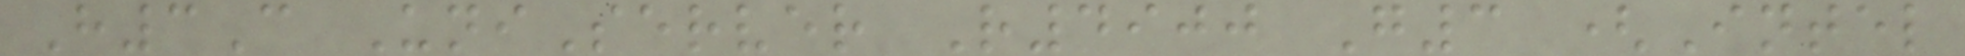H3C UniServer R4900 G3 (Intel
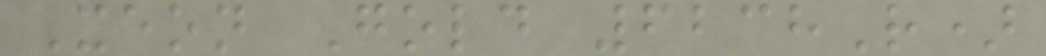Xeon Gold 6238R)
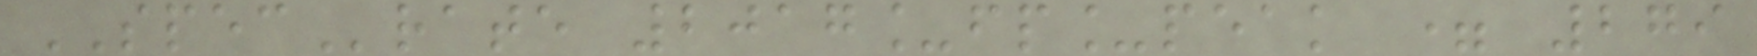SPECrate 2017_fp_peak = 279
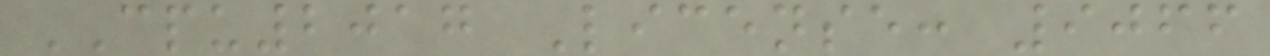CPU2017 License: 9066
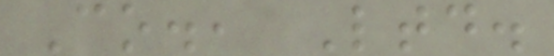Co., Ltd.
